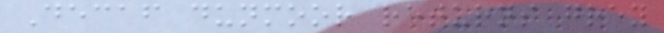Decaf dunmoor returns grey
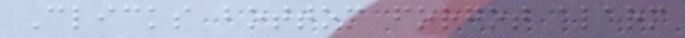Clicks bottom forgot alarm
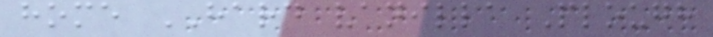home HARD vanilla Plough
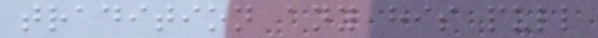tradition any his pull
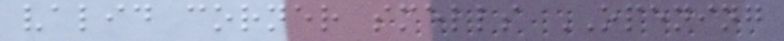valid corner smells OPENING
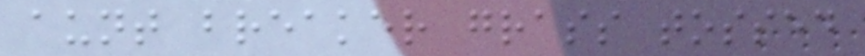aunt breaker grass tossed
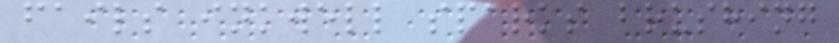fails inkwell sparks brushing
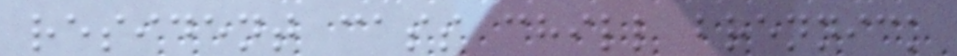resident cass chill brennick
